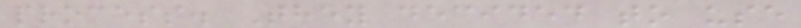process. They decided to use
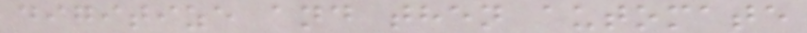digitize and then automate
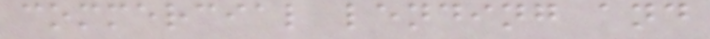commercial lending and
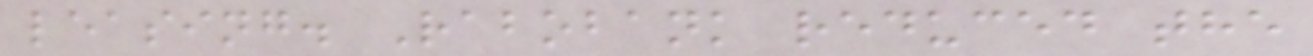leasing. Rabobank reduced the
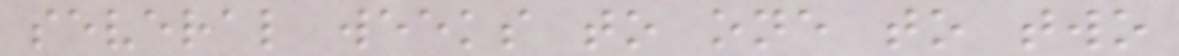several weeks to one to two
